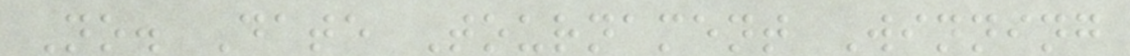No. Date Tournament Winning
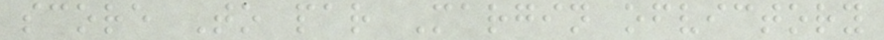score To par Margin ofvictory
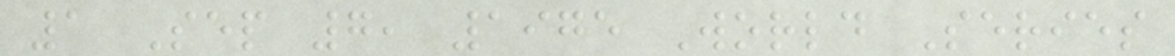1 Sep 7, 1975 World Series
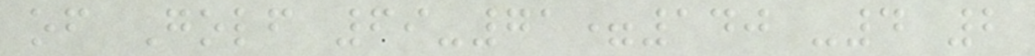of Golf 69-71=140 -4 2
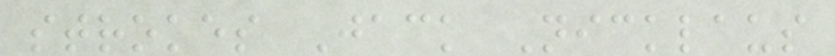strokes Jack Nicklaus
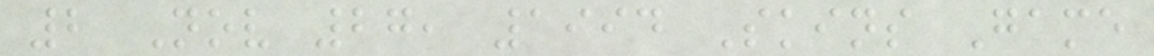2 Nov 27, 1994 Skins Game
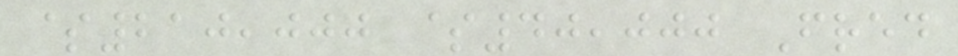$210,000 $40,000 Fred
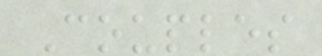Couples
